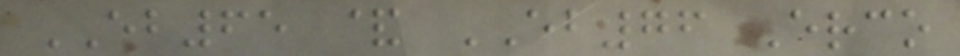EB65 & EB76 Erco
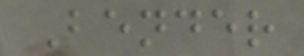Bender
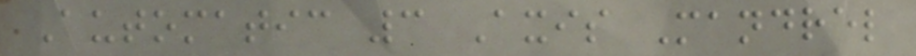Automatic 3 Axis Mandrel
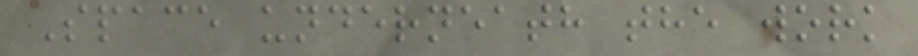Space underneath the work
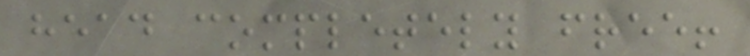head completely free!
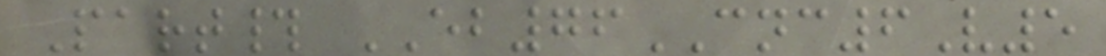Part# EB76CNC6V5
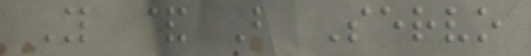Y & B Servo
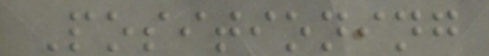Positioning
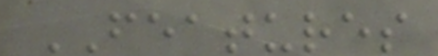FEATURES
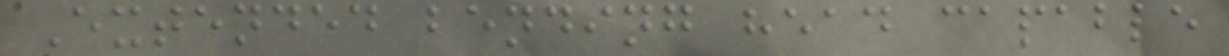Extended bending head capable
